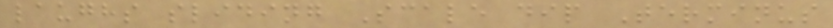laughs sliding Scale dip Terminus
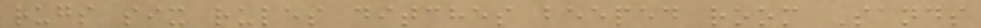rugs six rules ditches beeped room Sands
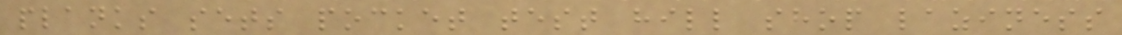planks sets pocket test hill shop laziness
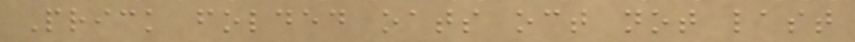Prick folded oats oct not last
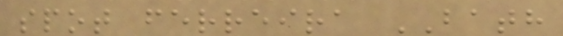spot ferreira BATH
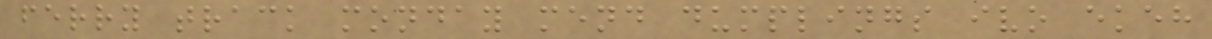ferry track monday mend dumplings ivo ekeh
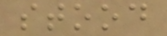stood
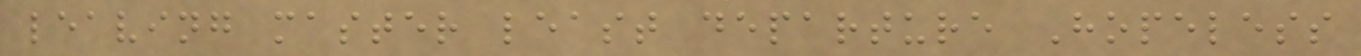leaving master least departure Hopeless
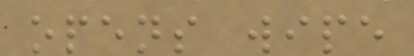opens wipe
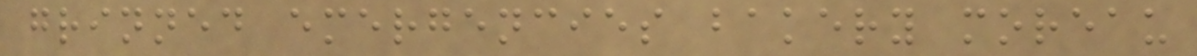grinned emergencies bakery moreau
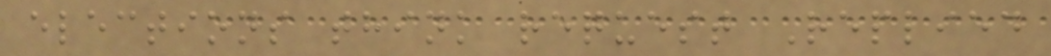elections think request Replied
